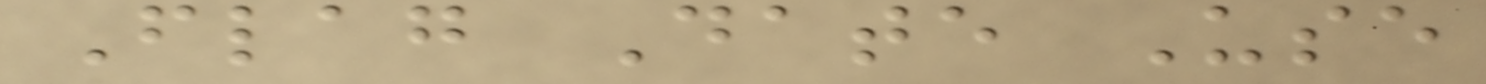Flag Date Use
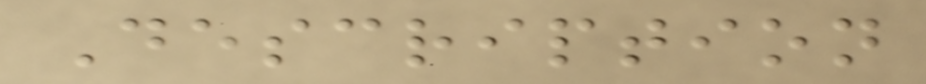Description
